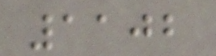1102
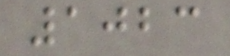1023
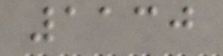1130
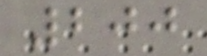200
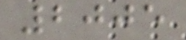2005
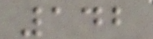142
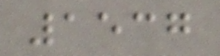1537
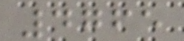4765
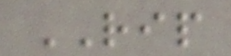RIP
